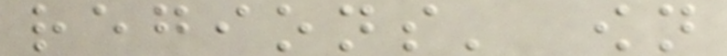regions' own
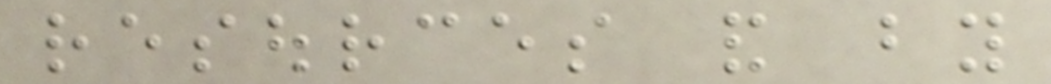resources and by
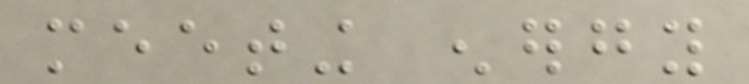meeting energy
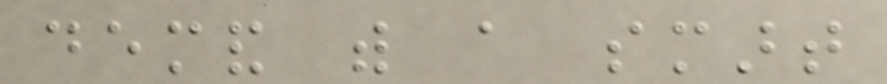demand with a smart
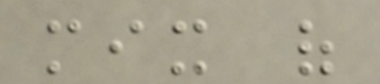mix of
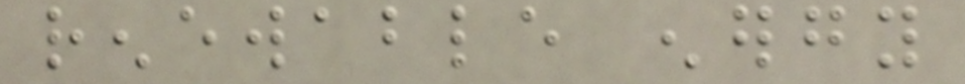renewable energy
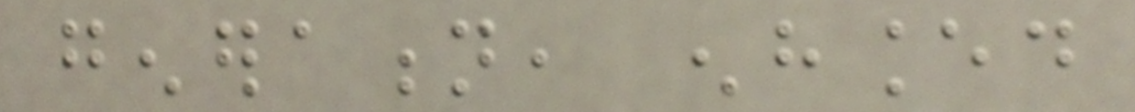generation, enhanced
